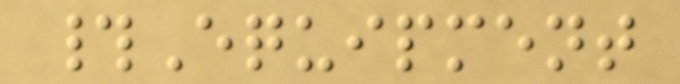#Equipment
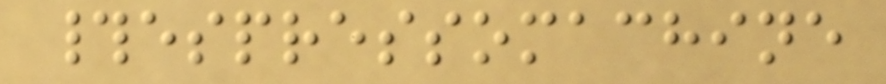#espressomachine
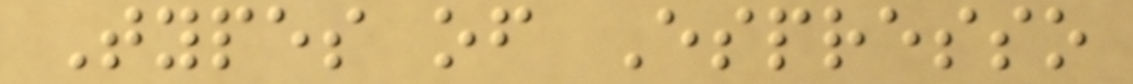Types of Espresso
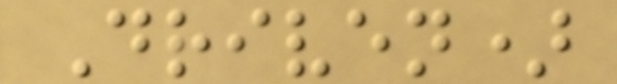Driven)
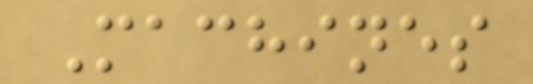Machines
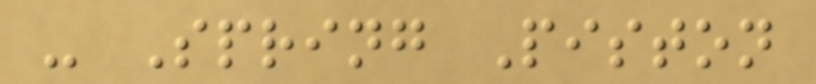- Spring Piston
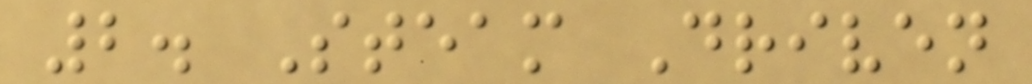2. Steam Driven
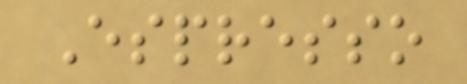Espresso
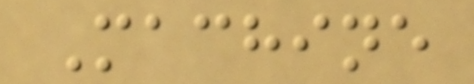Machine
